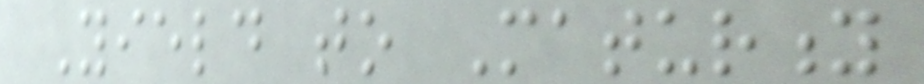Yield to Maturity
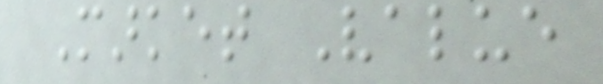Market Value
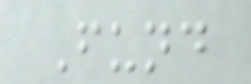Fund
